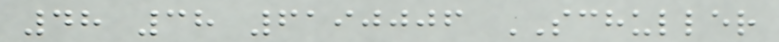48 38 6190006 SCHULLER
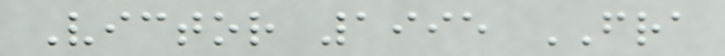Victor 1995 FRA
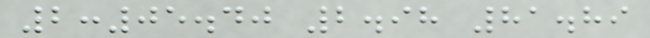2:05.40 2.98 81.89
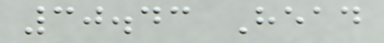30.43 Head
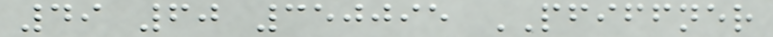49 60 350095 PFIFFNER
